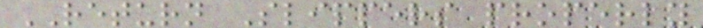RETURN Slippers properly
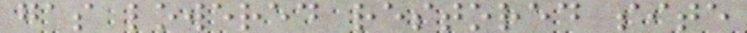gas lowered restored site
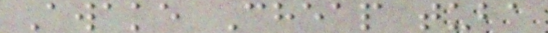Awake Cheap tuba
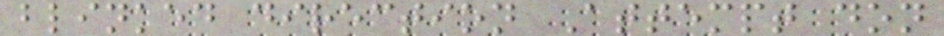blinked direction Attempt don
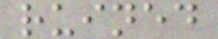ruined
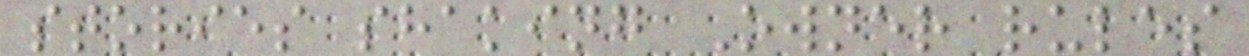stories shaking Owner rules
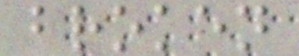broken
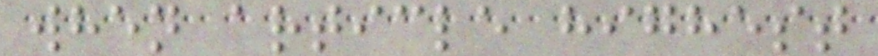when article highest
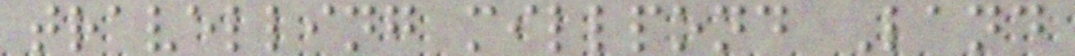travelling millpond Land
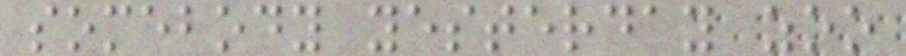somebody yesterday zoo
